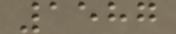1587
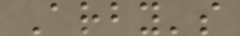Arby's
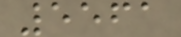5561
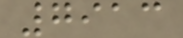7913
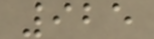925
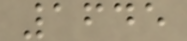1645
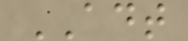ADT
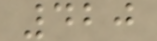420
